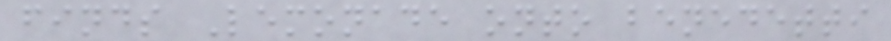finds Lemonade onto benedetti
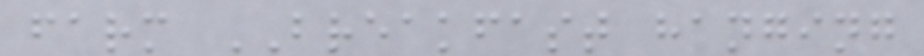farm BREAKFAST hanging
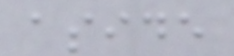aside
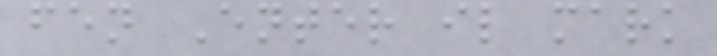fen Enter il mark
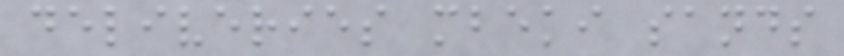deliveries mbeki sands
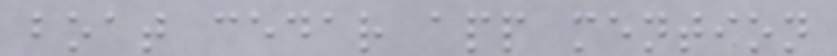boat cedar app mention
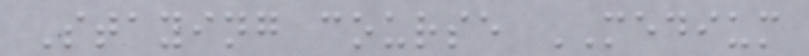Staying course MEDIUM
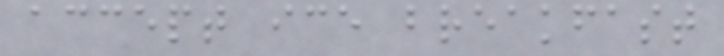accept ice breakfast
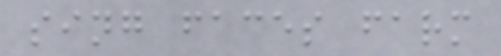sing faces farm
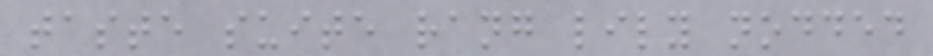taste suite rang lily nodded
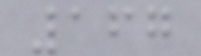167
